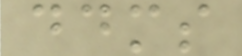ddms
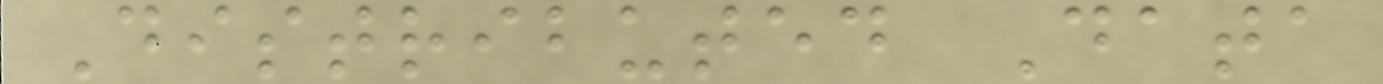Distributed Data
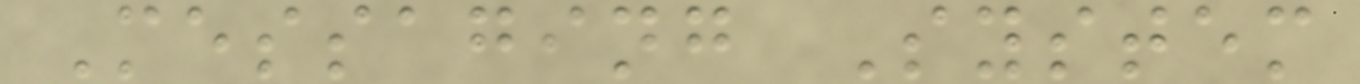Messaging System
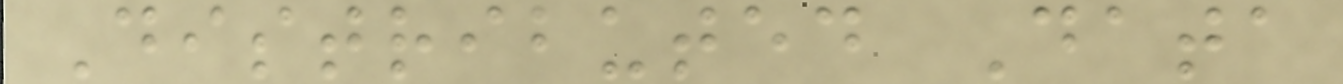Distributed Data
